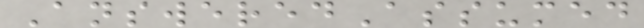AnsweredAssumed
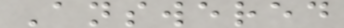Answered
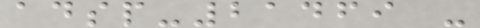adsp-21469 -
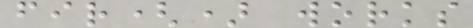fir() works
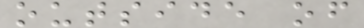outside of
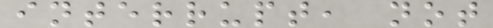interrupt, not
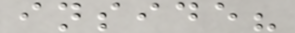inside?
